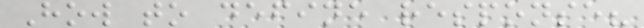How to define response?
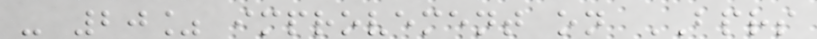- 20% improvement on BPRS
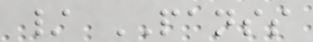/ PANSS
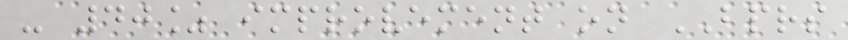- 40% improvement on BPRS
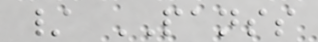/ PANSS
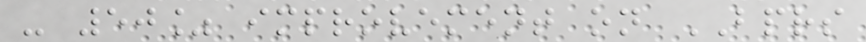- 50% improvement on BPRS
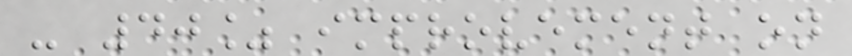- 40% improvement on
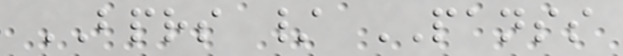BPRS / PANSS
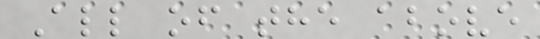All of the above
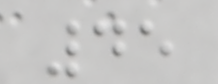45
